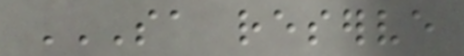SA RESERVE
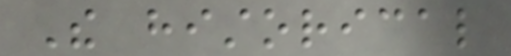The historical
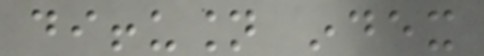diffusion index
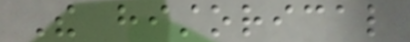The historical
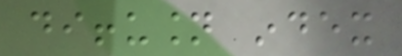diffusion index
